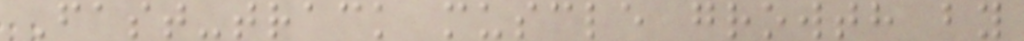Fast-track muscle growth by
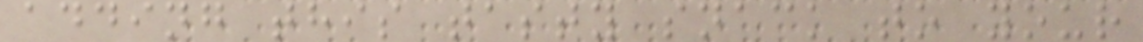adding this tasty snack to your
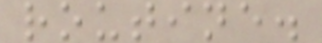routine.
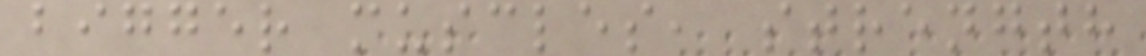bigger muscles, strength
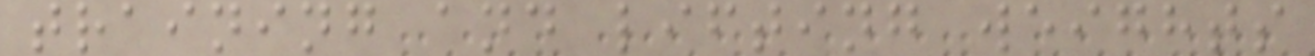training and lifting weights
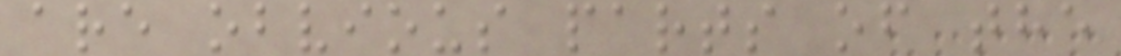are obvious parts of the
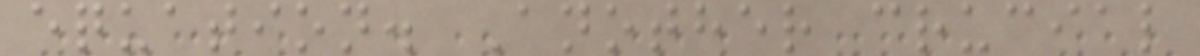equation. Another crucial
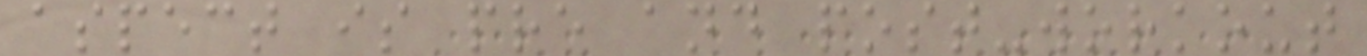aspect is pre and post-workout
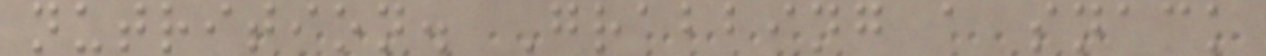nutrition. Grabbing a snack
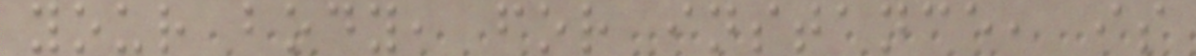your body, for instance, is
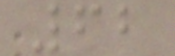62
